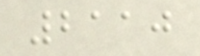2110
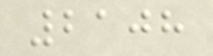2108
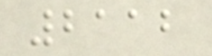2112
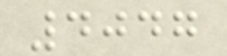4047
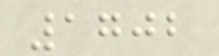1702
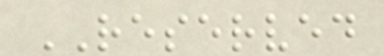RESERVED
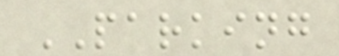PARKING
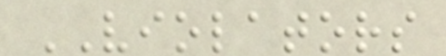VIOLATORS
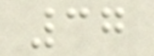37
